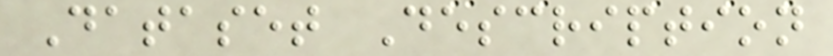Dataset Description
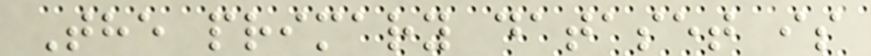The primary dataset is
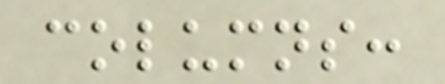columns:
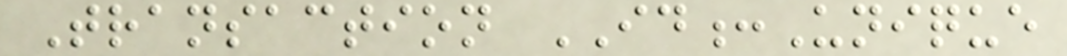Transaction ID:Unique
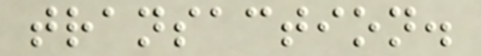transaction.
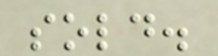sold.
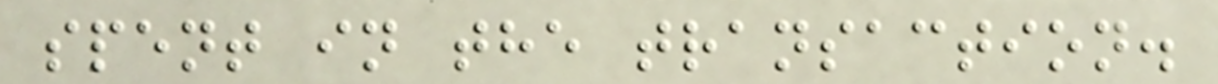spent in the transaction.
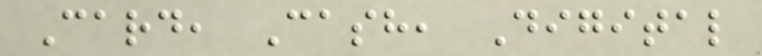Card, Cash, Digital
